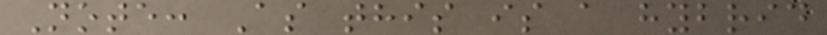Note: As this is a hybrid
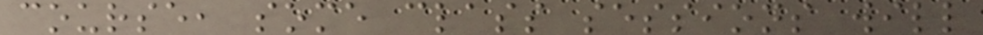course, some class sessions will
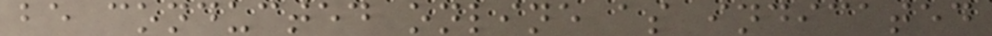be conducted online as indicated
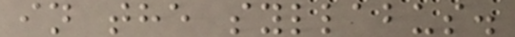in the syllabus.
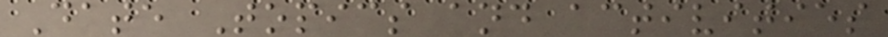Date Topics and activities
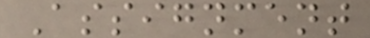Assignment
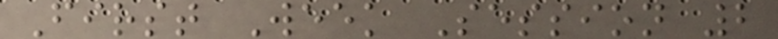First Week Session 2
